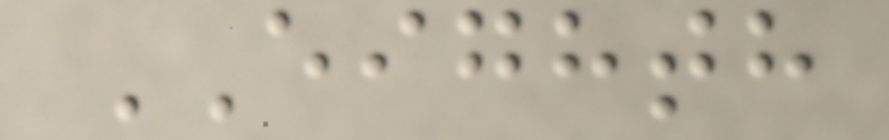EIGHTH
